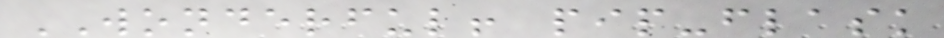WONDERFUL! pip-flask
